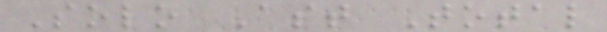Solo Ast Total
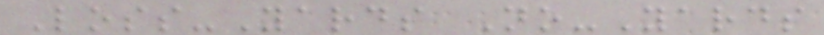Loss-Yards No-Yards
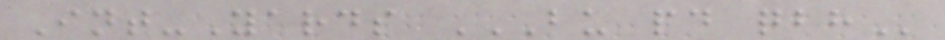Int-Yards BU PD QBH
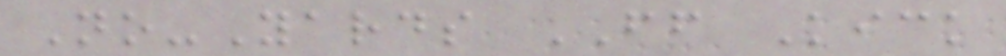No-Yards FF Kick
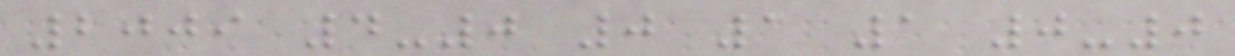2009 4-0 0 1 1 0-0
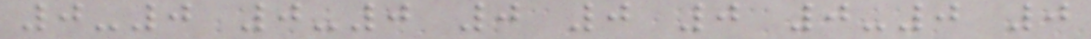0-0 0-0 0 0 0 0-0 0
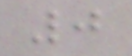0
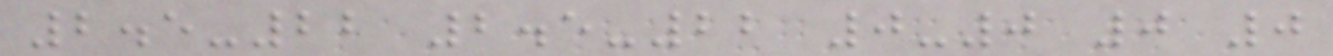2.5-22 2.5-22 0-0 0 0
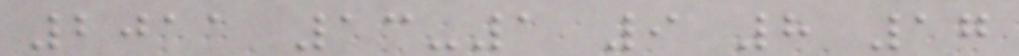2011 13-1 9 8 17
